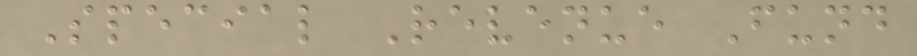Special Revenue Fund
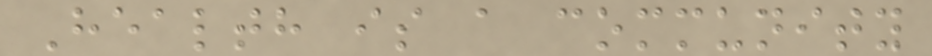Health is a community
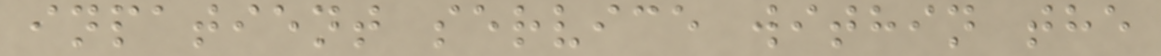inpatient service within the
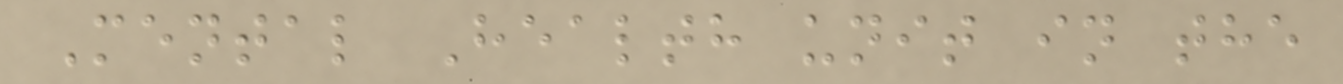Mental Health unit in the
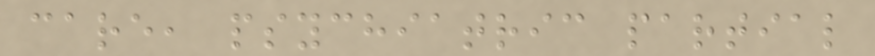care, psychiatric partial
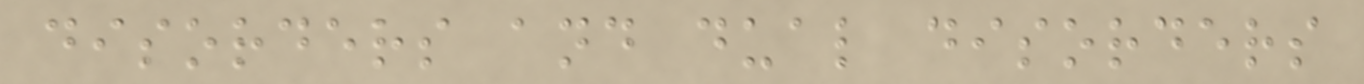disorders and dual disorders
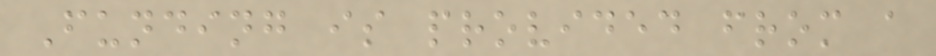Funding is provided from a
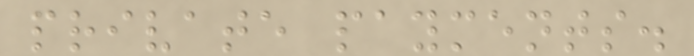private payments.
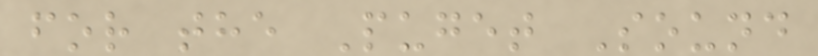for the Puget Sound
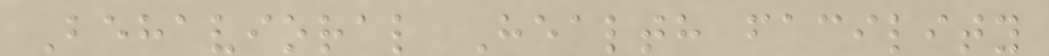Behavioral Health facility
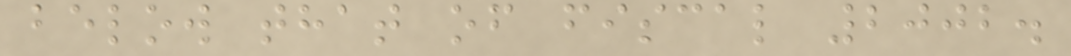below that of fiscal 2002.
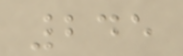245
